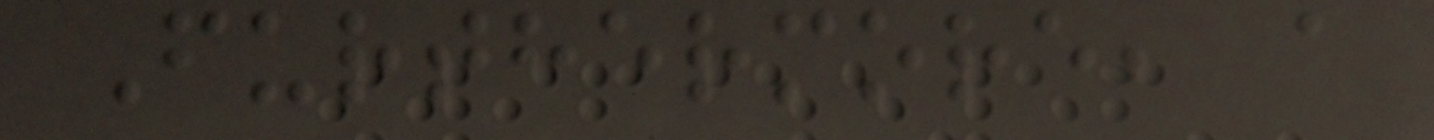Furthermore, a
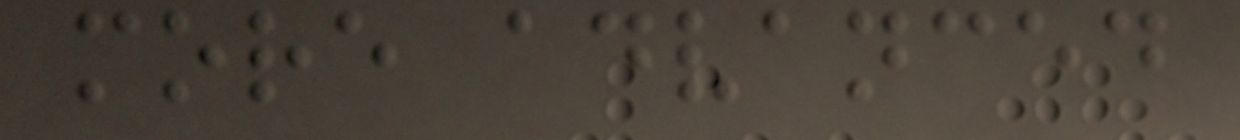more advanced
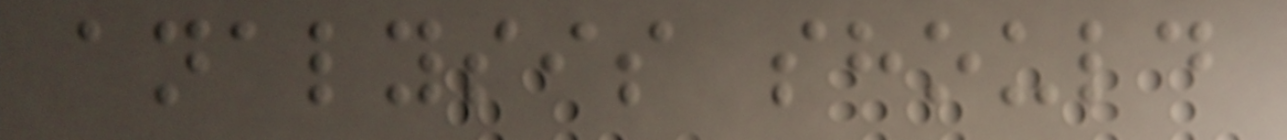analysis should
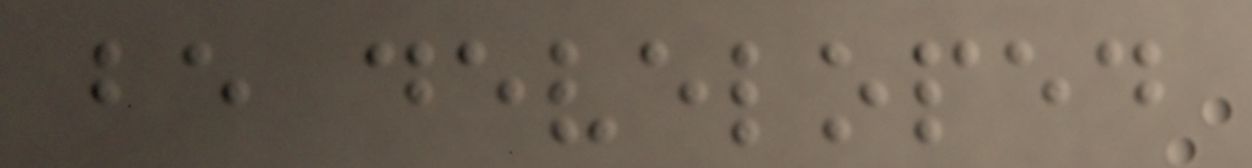be developed
